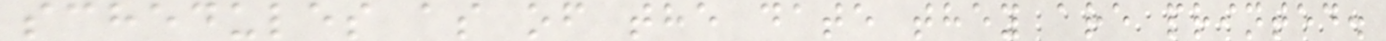schedules as of the date they are printed.
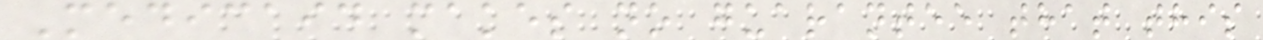Medicaid makes no guarantee that this
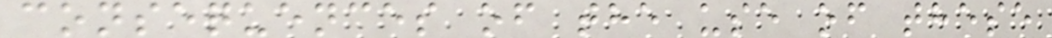consequences of the use of these
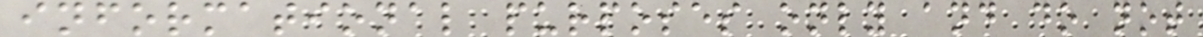informational purposes only and do not
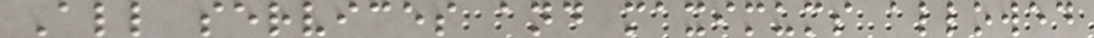All services and maximums allowed
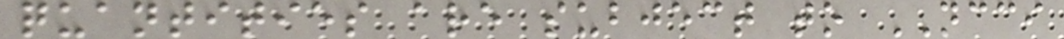quantities are subject to NCCI
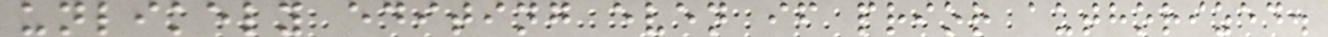unlikely editing even if prior authorized.
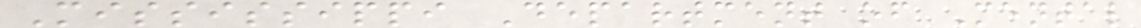Mississippi Department of Mental
